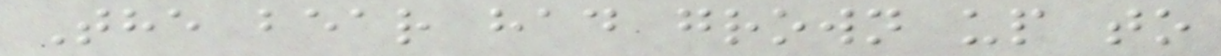The bear had grown up to
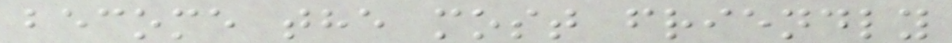become the most friendly
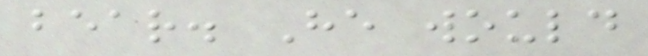bear. He would
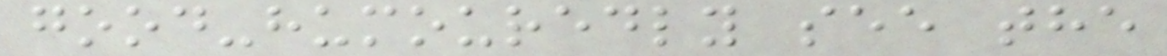good-humouredly see the
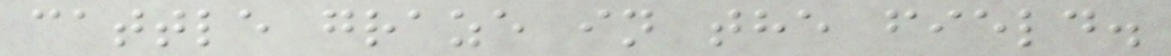cattle graze in the field.
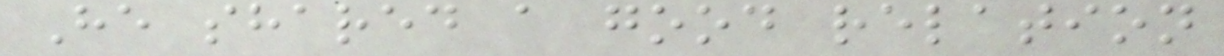He shared a good relation
